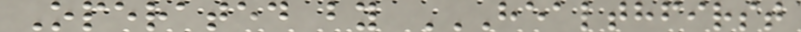Operated by HEALTHFIRST
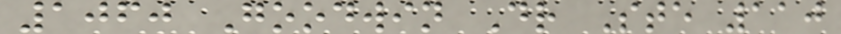1060 Goodwin Dr Ste 110
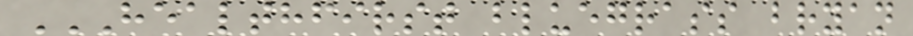HEALTHFIRST BLUEGRASS BRYAN
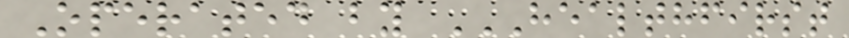Operated by HEALTHFIRST
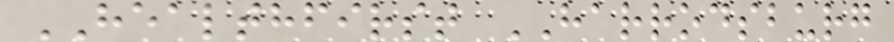HEALTHFIRST HARRODSBURG
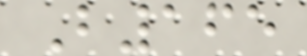B165
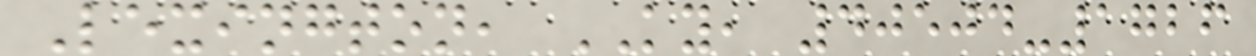Lexington, KY, 40504-1726
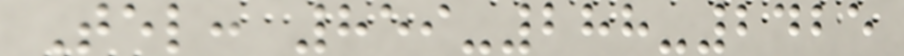Tel: 859-288-2425
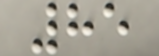85
